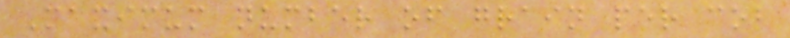Maximum number of grain per cob
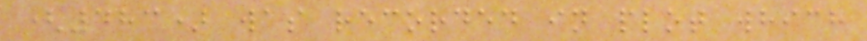(483) was recorded in plot which
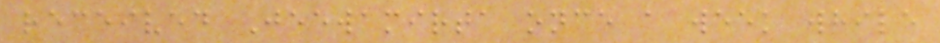received Jeewamirta once a week while
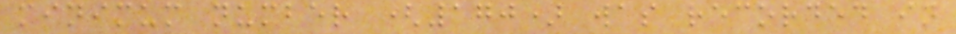minimum number (170) was recorded in
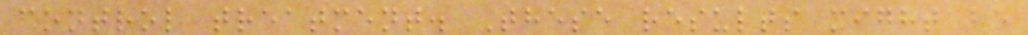control treatment. These results might be
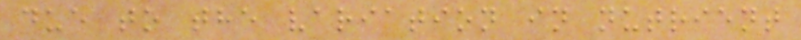due to the variation in nutrient
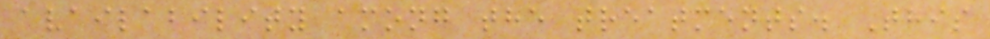availability among the treatments. This
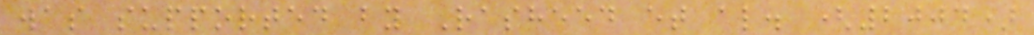was supported by Rasheed et al. (2004)
